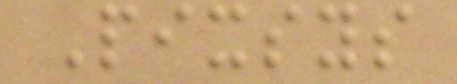Pixsys
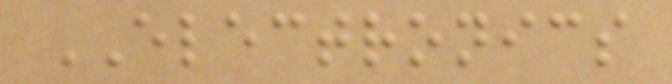ELECTRONICS
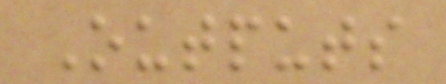Outputs
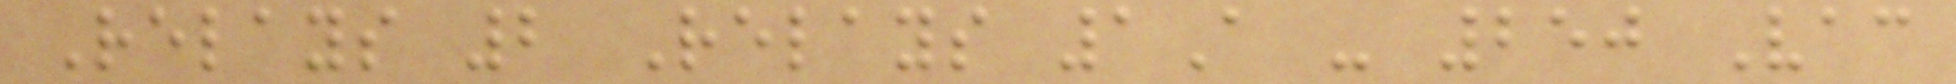Relays 2 Relays 1A - 250 Vac
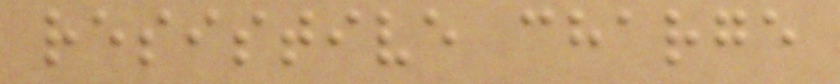resistive charge
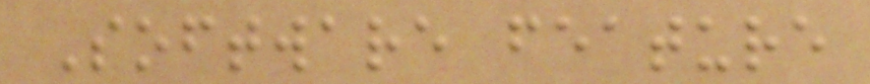Software feature
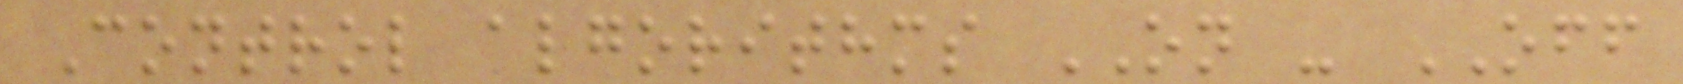Control algorithms ON - OFF
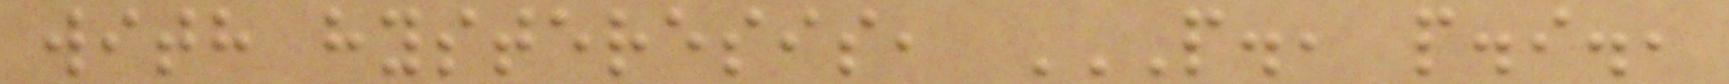with hysteresis, P., P.I.,
